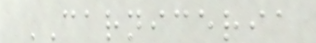CARNICERIA
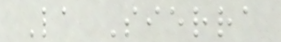La Sierra
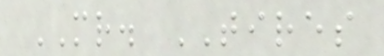MR. TIRES
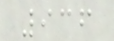936
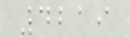4219
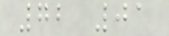72 01
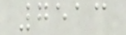7513
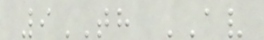9TH AV
